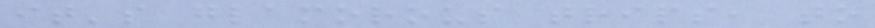it's glamorous trips, to
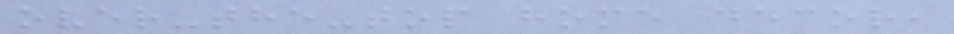over-the-top home decor,
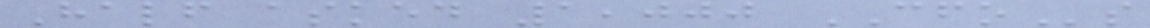Half asked 1,000 CFOs
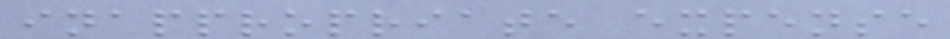inappropriate expense
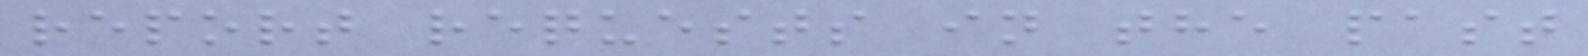report requests in the past
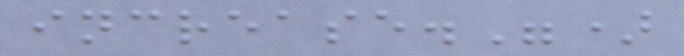increase.")
